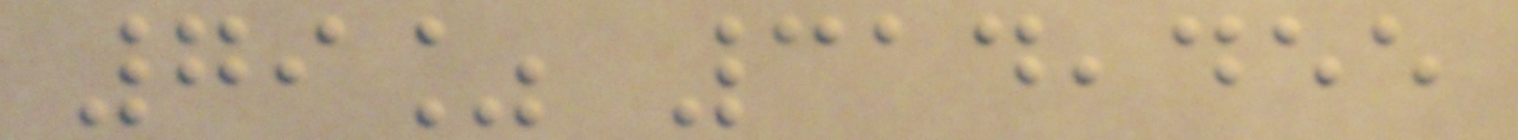79% 314,455
